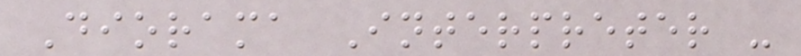Diorama Interpreter -
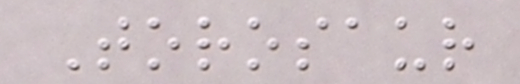Torosaur
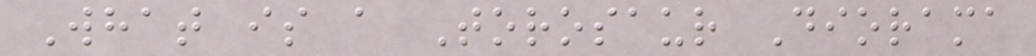What is a Torosaur Diorama
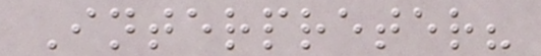Interpreter?
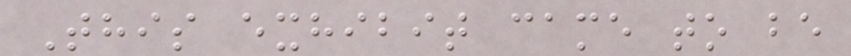This exhibit came to be
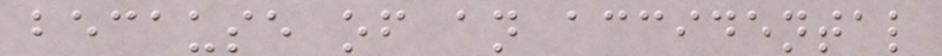because of an accidental
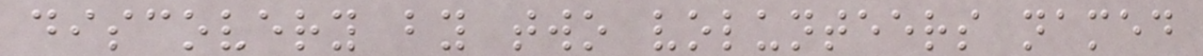discovery by two volunteers named
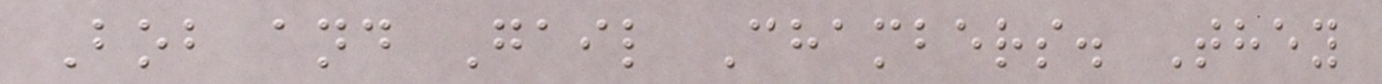Bob and Gail Chambers. They
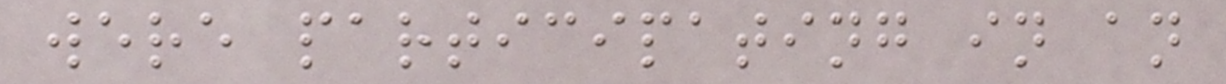were participating in an
